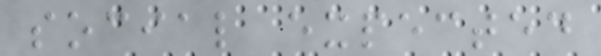social expected
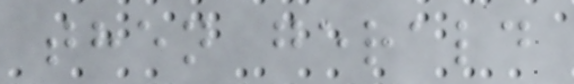then gerald
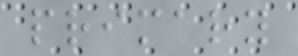primary
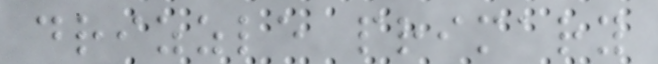drizzle primary
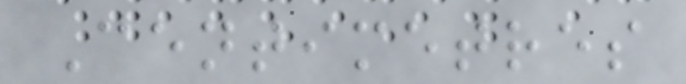Centimetres
